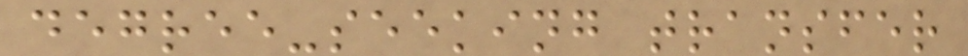degree-seeking transfer
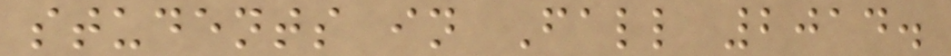students in Fall 2014.
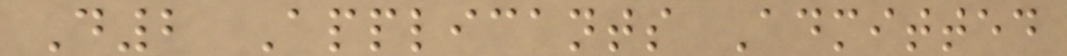D2 Applicants Admitted
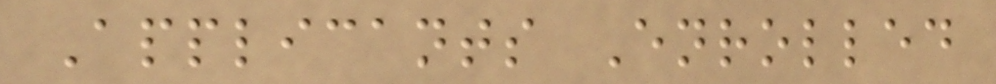Applicants Enrolled
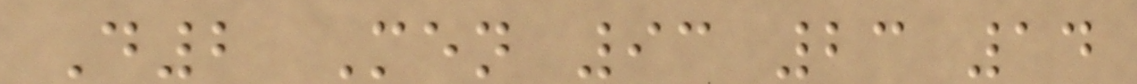D2 Men 93 23 14
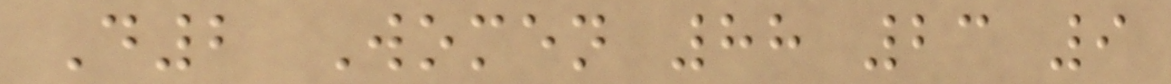D2 Women 88 23 9
